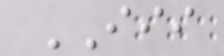III
